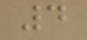4
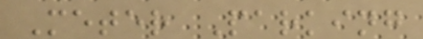Meter Parking
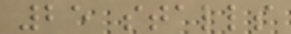25 stalls
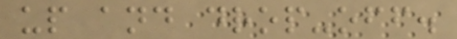up and drop-off.
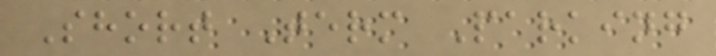Short Term Parking
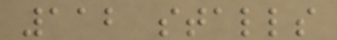112 stalls
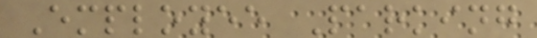Employee Parking
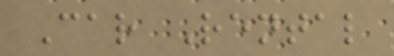Car Rental
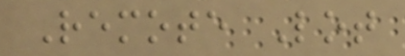Remote Lot
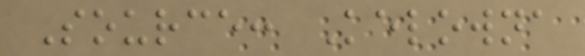Source: Kelowna
